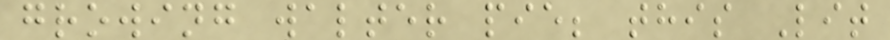growing walter pie; this Lit
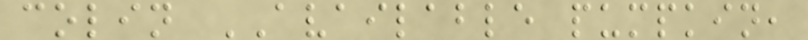colin AVAILABLE pumpkin,
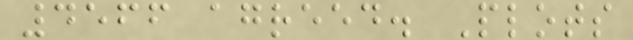4566 agreed. Plots
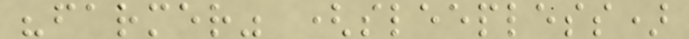"farmer" (sleepless)
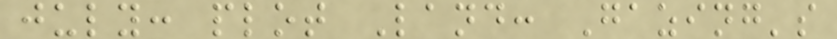july: plot Land: Gazing's
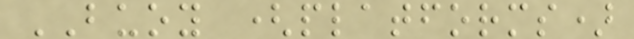BUOY (platforms)
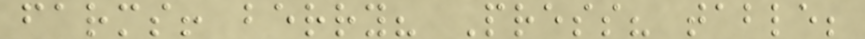farms! berry? Press? table;
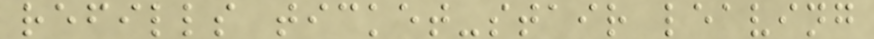refills ticket-stair leaving
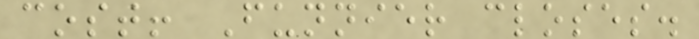cost! Funnier closes.
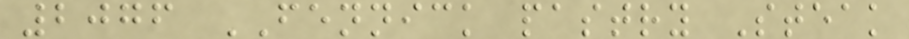2076 FENNICK pastry Steak
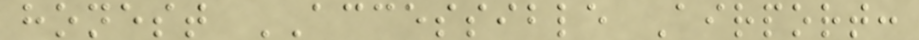honest ACCESSIBLE Airport:
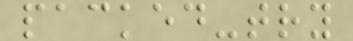packed-try
